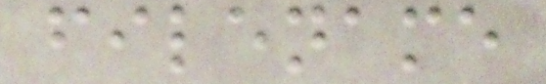filename
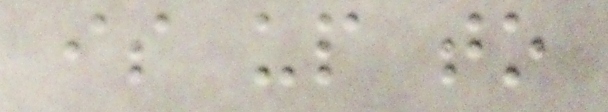is up to
